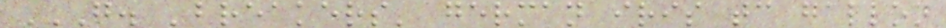G. 'BREAKERS' GERMAN IRIS TC GALLON
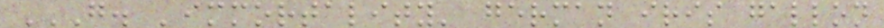G. 'IMMORTALITY' GERMAN IRIS GALLON
